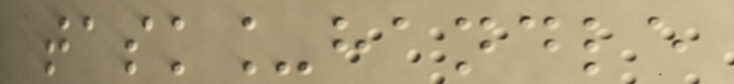task_handle
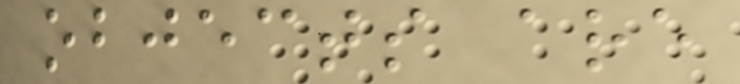objects are
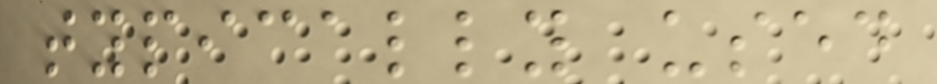typically used
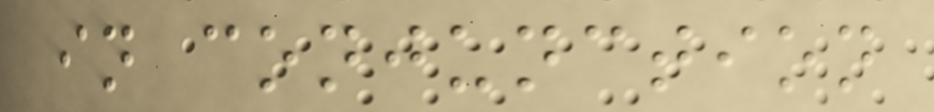in conjunction
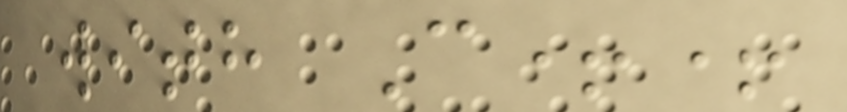with C++
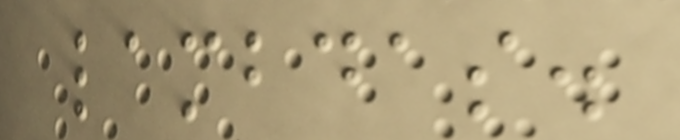lambdas.
